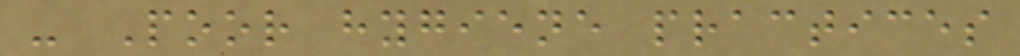- Poor hygiene practices
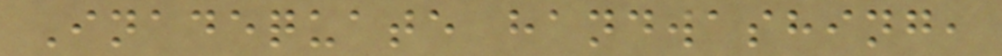Inadequate handwashing,
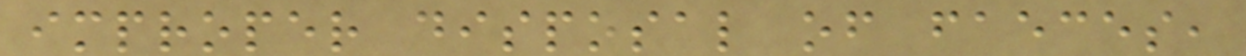improper disposal of faeces,
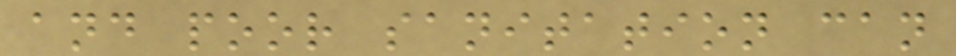and poor sanitation can
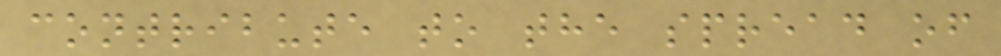contribute to the spread of
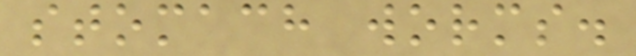stomach worms.
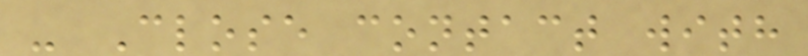- Close contact with
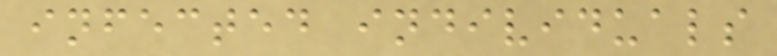infected individuals
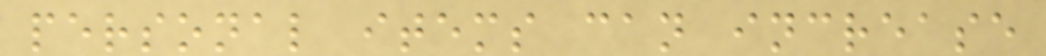personal items can increase
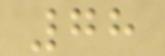78
